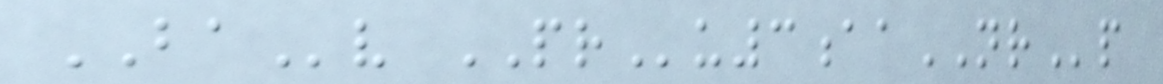BAv PRu3aaNRp
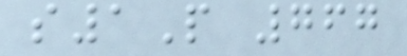s1P 767
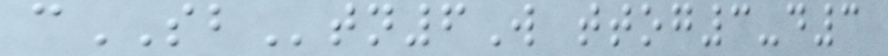cSBtn6W ttog3-d3
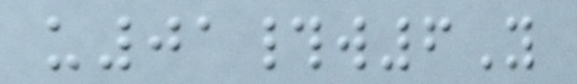u01#w6Y
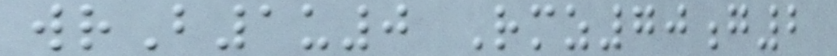wrB1u0 Rmz70g2
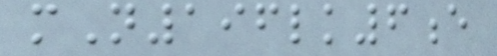mN196lk6e
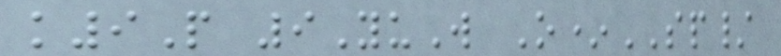k9P 9YuW O*SP/
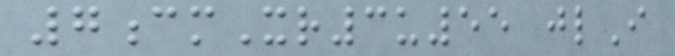7cmXr3u55 jlI
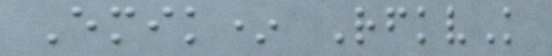Emik* RfkvK
